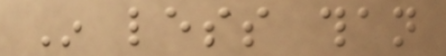In less than
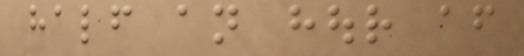half an hour after
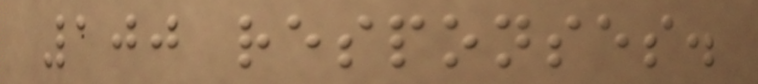100 responses.
